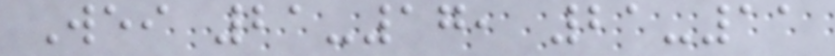Wei 21-17, 21-11
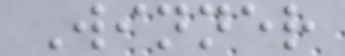Winner
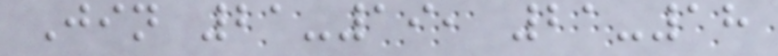Jin 21-19, 21-18
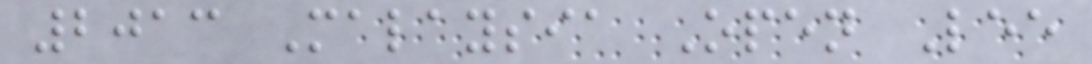2013 Malaysia Open Lee
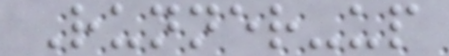Runner-up
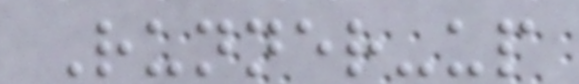Runner-up
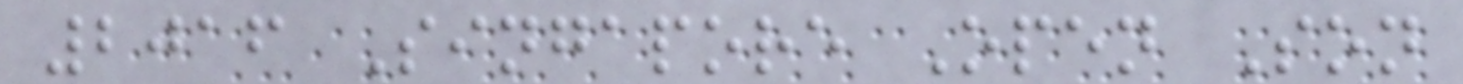2016 Singapore Open Son
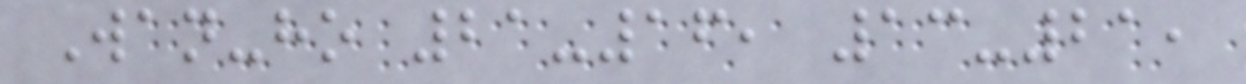Wan-ho 21-16, 13-21,
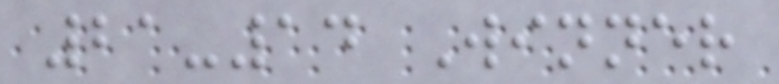21-14 Winner
